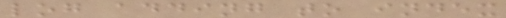log adding to index
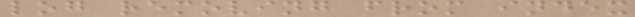log removing from index
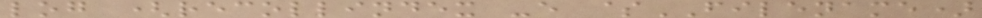log (recollindex -e $FILENAME)
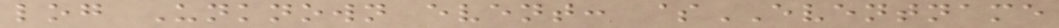log Unknown event: $EVENTNAME
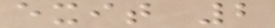exit 2
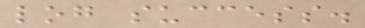log success.
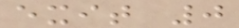exit 0
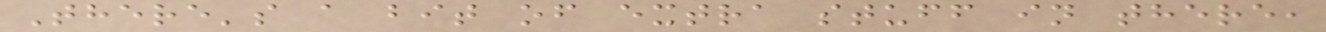There's a bit of extra stuff in there,
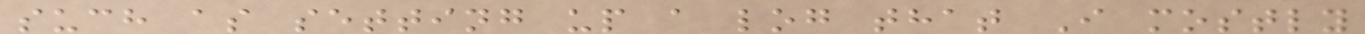such as setting up a log that I mostly
